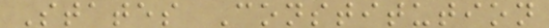States Constitution
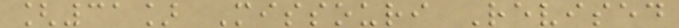[31] Missouri Revised
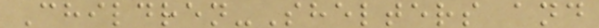Children-Shelters and
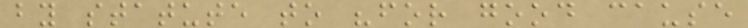by statute to "for good cause
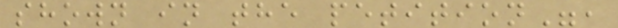shown in the petition",
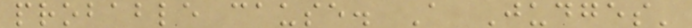probable cause. A Judges'
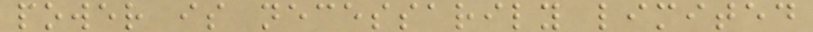power is necessarily limited
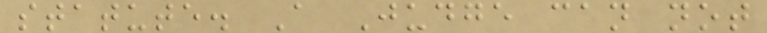statute. A Judge can not
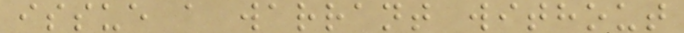issue a warrant without
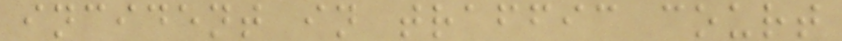incident in traffic court
